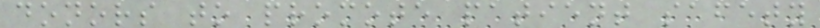donors to promote patient safety
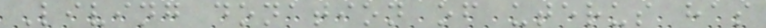Living donation of uterus has
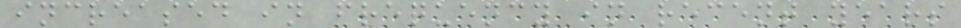increased in frequency in recent years
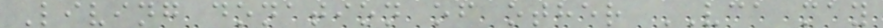Living donation of other VCA may
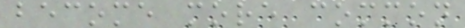become more common
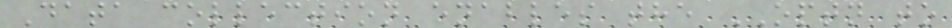Data collection enables the OPTN to
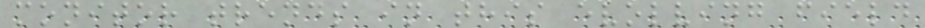monitor trends in this evolving field
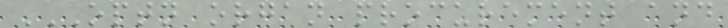OPTN ORGAN PROCUREMENT AND
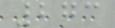273
